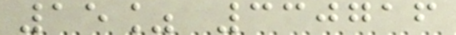15% 330716
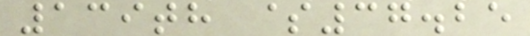139th $37.25
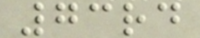73rd
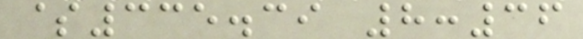$335.39 8:36
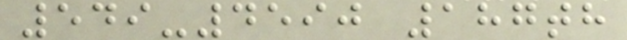549-4590 187th
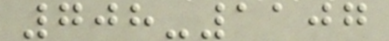708-1107
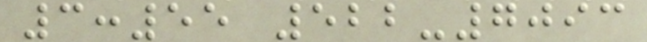3:55 522-7093
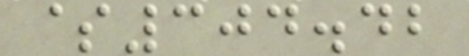$304.42
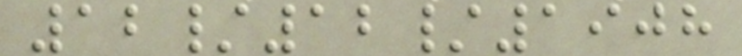12/12/1908
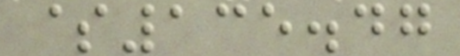$135.47
